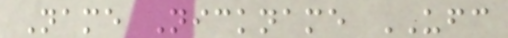Name Nickname UFC
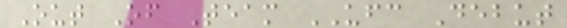Out Of Team UFC Debut
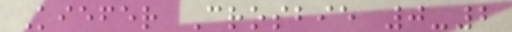Kiefer Crosbie 0-2
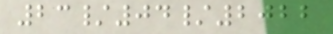23/04/2022
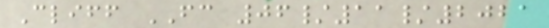Cliff FC 06/11/2021
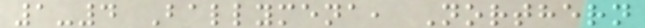1-4 Ballymena, Northern
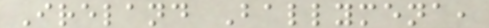Ireland Ballymena,
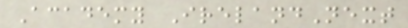Academy IrelandNext
